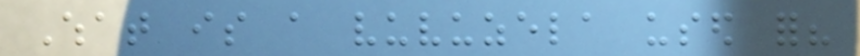What is a vuvuzela used for?
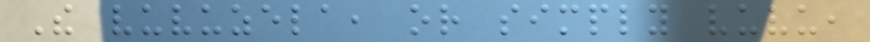The vuvuzela, or simply vuvu,
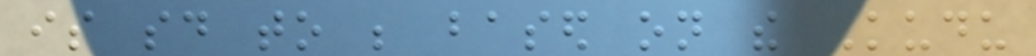is said to be based on the Kudu
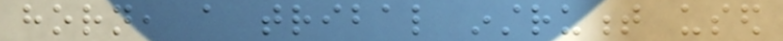horn, a tribal instrument used
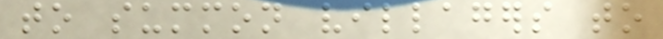to summon villagers to
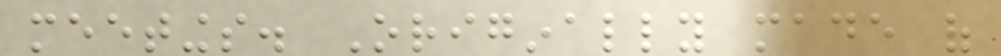meetings. Originally made of
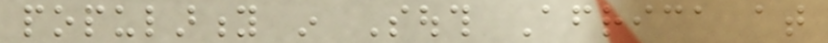popularity in South Africa at
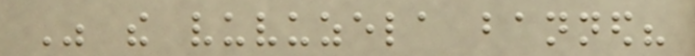Was the vuvuzela banned?
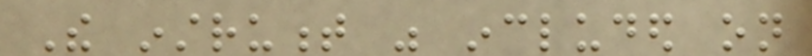The instrument was included on
